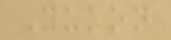Yukon
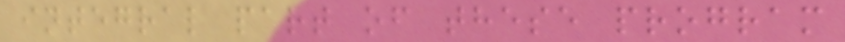integral part of these program
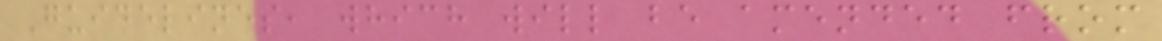Guidelines, which will be amended from
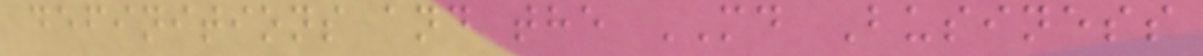definitions and the MD Business
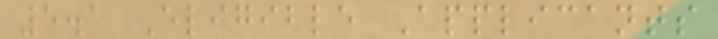5.1 Eligible Applicants
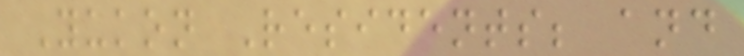Yukon Residents; and
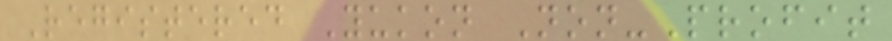Registered Yukon Non-Profit
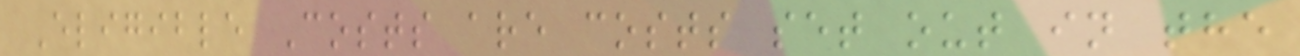Eligible Costs are costs set out in the
